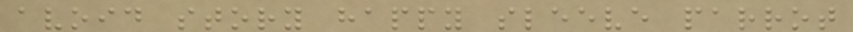avoid story happy sleeve parrot
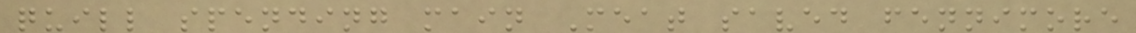quill spending main Meat saved fennimore
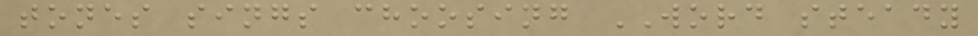tones sings choosing WORD steady
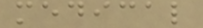medical
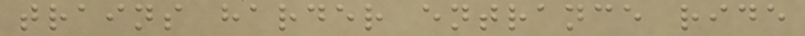trains harder entrance ride
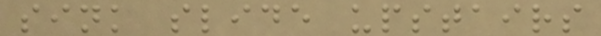sink slide upstairs
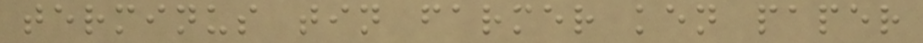terminus tin farmer ken paper
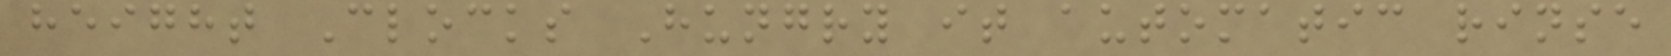height Clocks Hungry it automatic rinse
